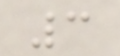3
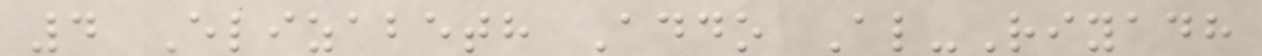4 Elizabeth Addo Al-Riyadh
